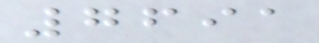7691
